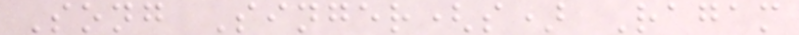Song Singer(s) Ragam
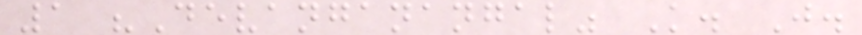1 "Devanganangal" K. J.
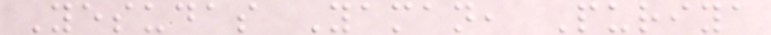Yesudas Yaman, Puriya
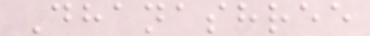Dhanashree
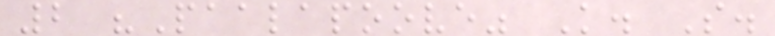2 "Paalapoove" K. S.
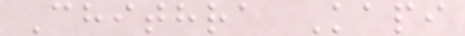Chithra Kapi
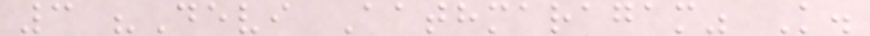3 "Devi Aathmaragam" K.
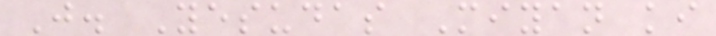J. Yesudas Miyan ki
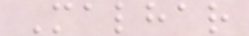Malhar
